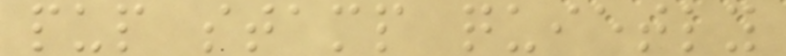pup stamp quietly
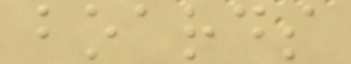boards
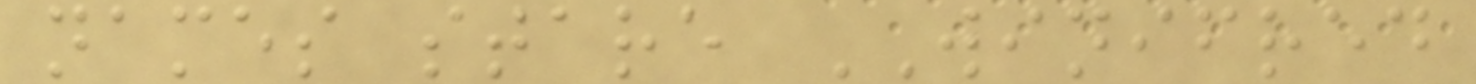names stare WINIFRED
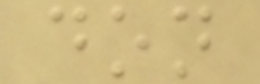don
